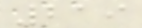219
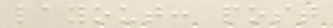layout: post
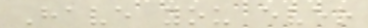Have you ever
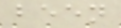been
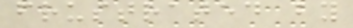frustrated by
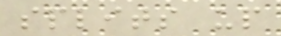splits up
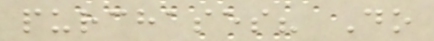purchases? Do
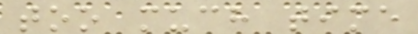too much time
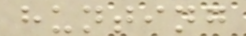hunting
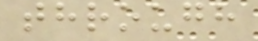through
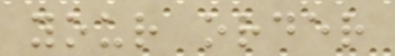your order
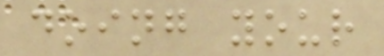doing your
